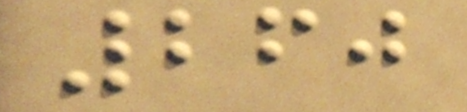260
